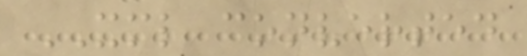XML converted
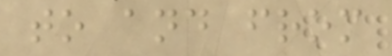to and from
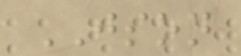JSON
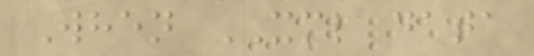When XML data
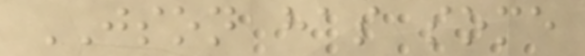JSON has some
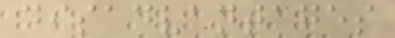disadvantages
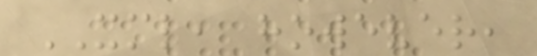XML, however,
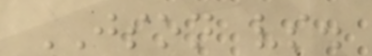JSON vs.
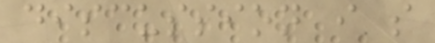discussion i s
